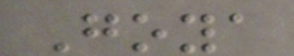Goya
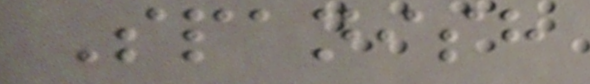Spanish
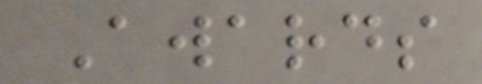Awards
